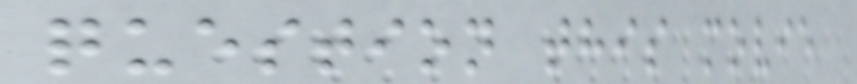question this movie
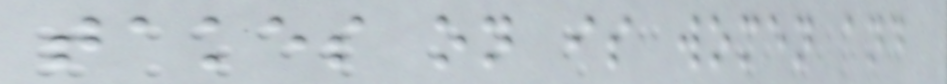takes on is women and
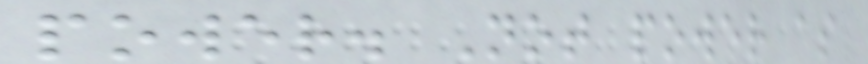power. Not power as
